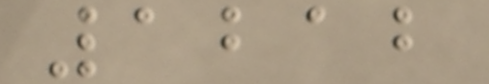1212
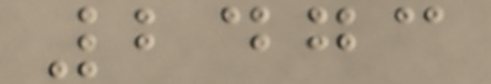2473
